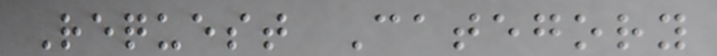Request Category
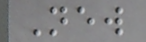New
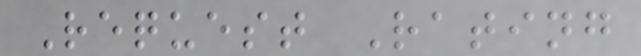Request Rating
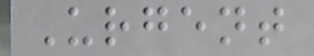Urgent
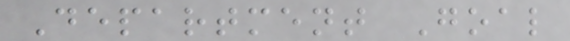Department Goal
